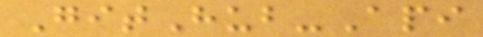GitHub-Api
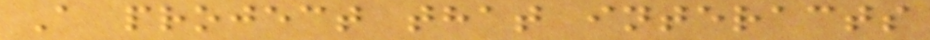A project that interacts
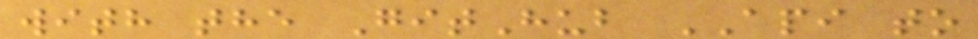with the GitHub API to
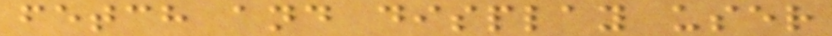fetch and display user
